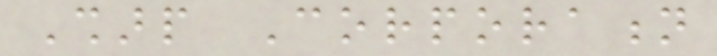Sharp Corporation
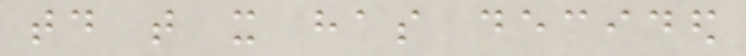today that it has decided
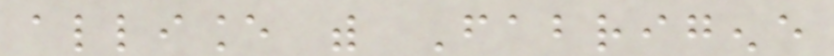alliance with Fabrigene
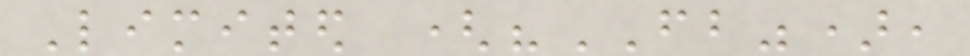Limited ("FB"),
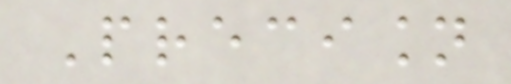Precision
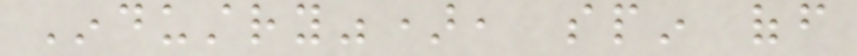Industry"), spin off
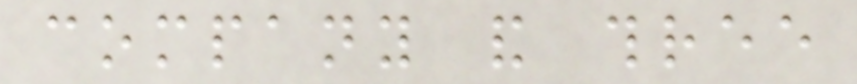company and three
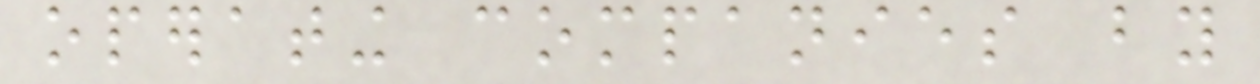operating companies by
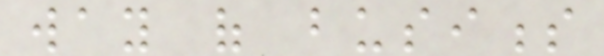way of business
